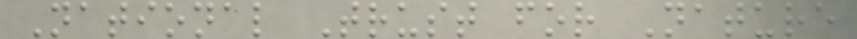National Trust for Nature
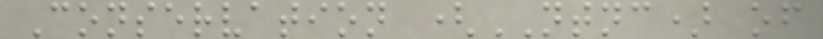Conservation (NTNC) of
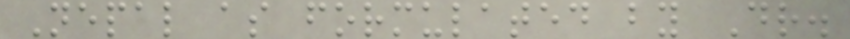Nepal as formulated by Dr.
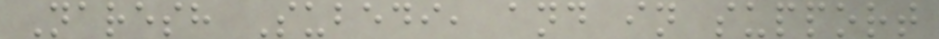Naresh Subedi, and in support
